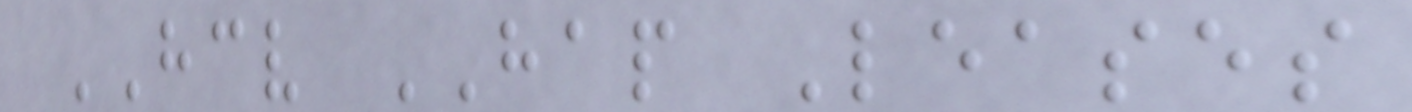HCV HAP Leases
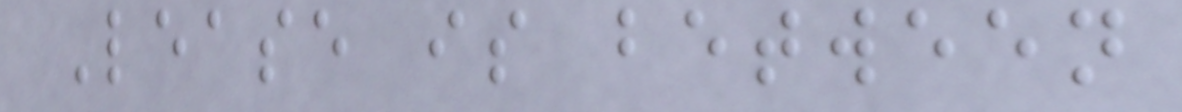Lease is between
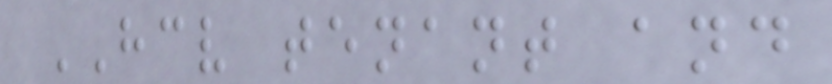HCV tenant and
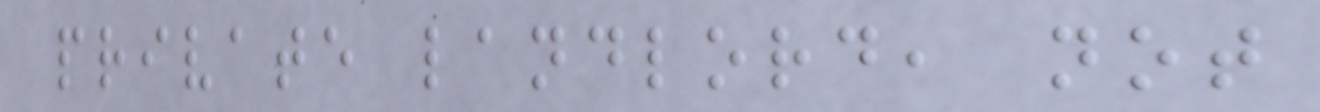private landlord, not
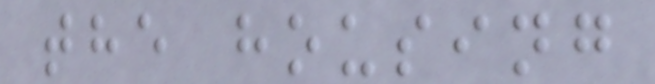the housing
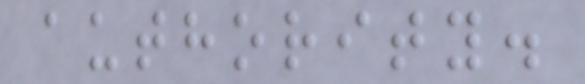authority.
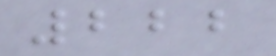222
